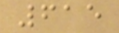615
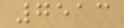7513
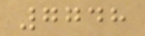7748
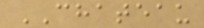CHATEAU
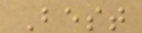Best
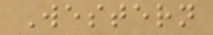Western
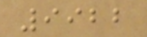9922
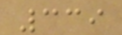339
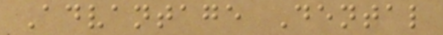Advantage Dental
